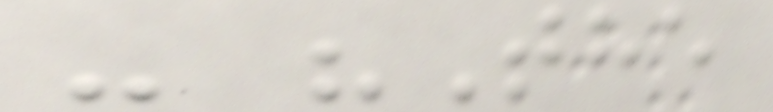- "The
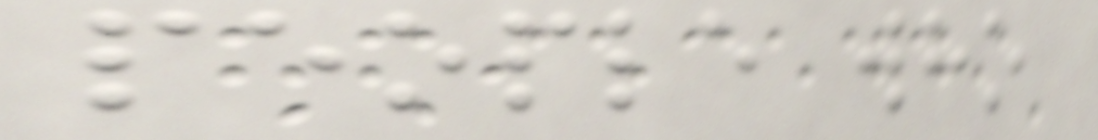people who
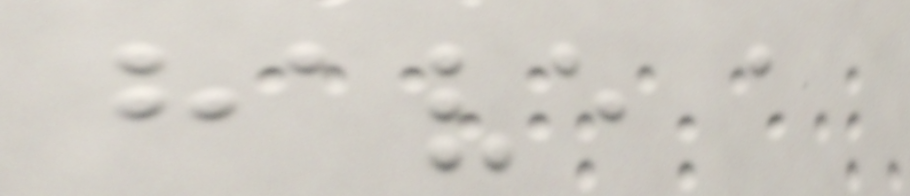have a
